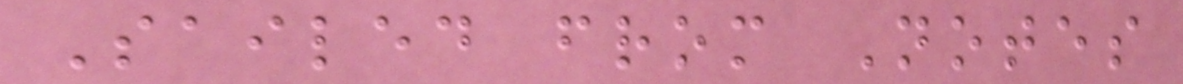Sailed from Notes
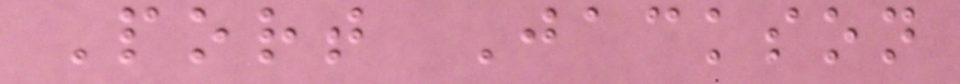Port Jackson
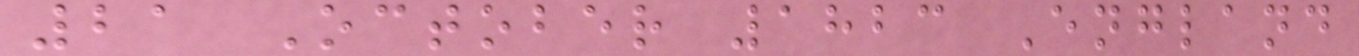21 October 1823 England
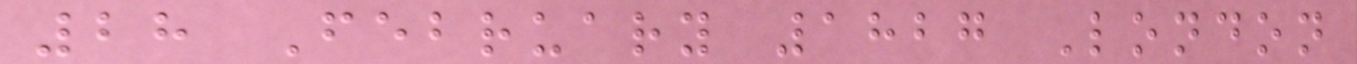28 February 1827 London
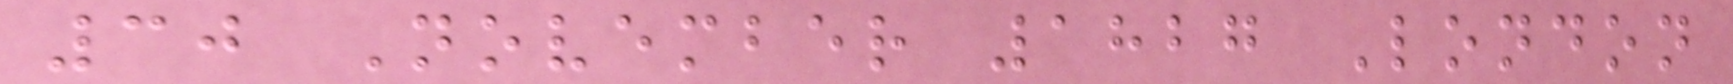30 November 1827 London
